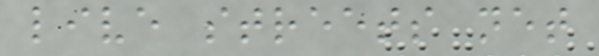live streets net
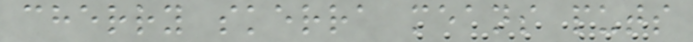cherry skerra means puts
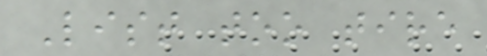List too tire
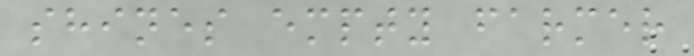shines empty farmer
